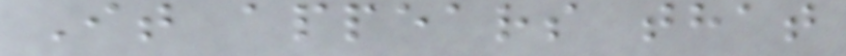It appears that
